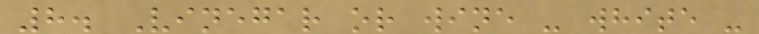8. Vinegar or wine - white -
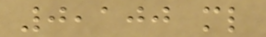0,100 ml
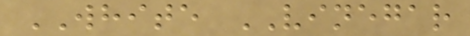WHITE VINEGAR
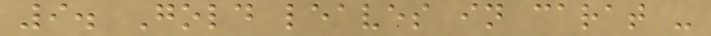9. Gold leaves in carat -
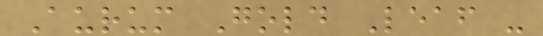Aurum Gold Leaf -
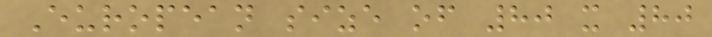European size of 80 x 80
